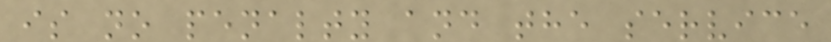is no penalty and the service
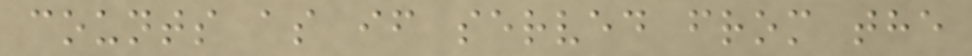counts as if served from the
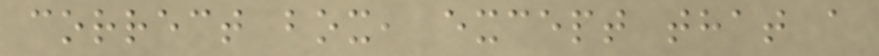correct box, except that a
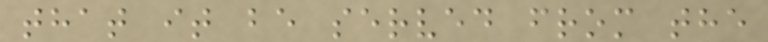that it be served from the
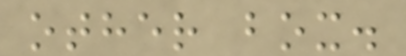other box.
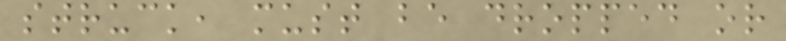struck, must be dropped or
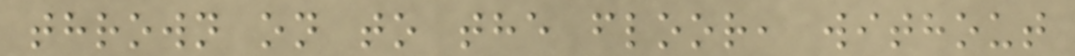thrown on to the floor, without
